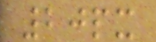20px
